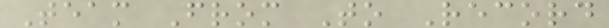Team From To Record
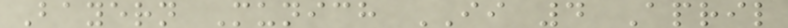Bayern Munich II 4 April
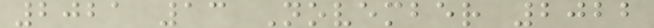2021 13 November 2022
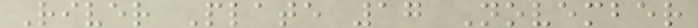River Plate 17 November
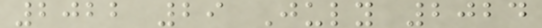2022 29 July 2024
